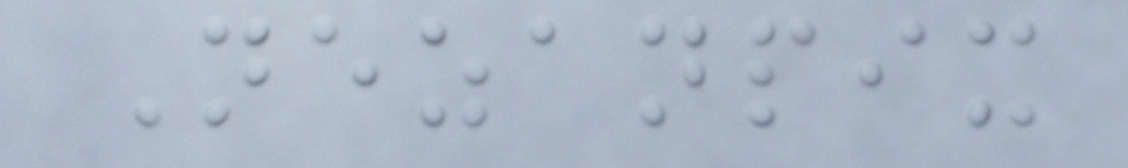Nezanpix
